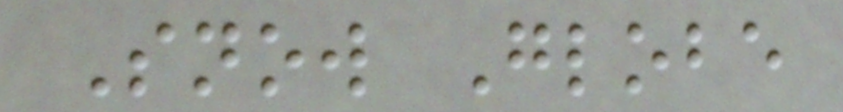Snow Globe
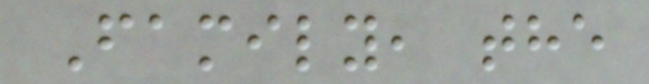Family, the
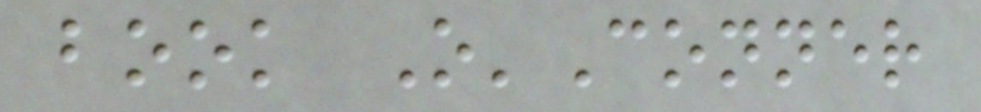book O'Conner
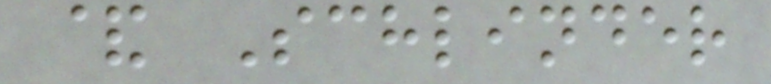& Schlinder
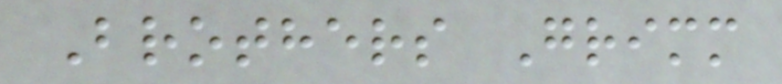Brothers Grimm
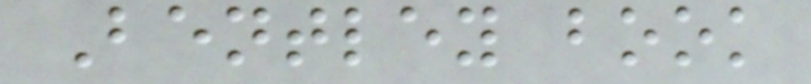Bentley book
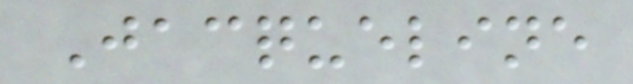Jacqueline
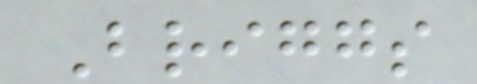Briggs
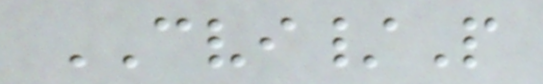CVI/P
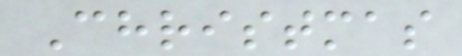Christmas
